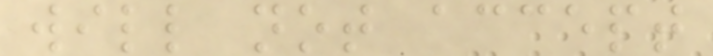will not accept
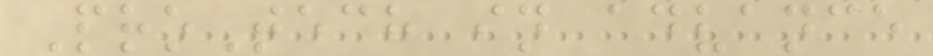ProTech in advance
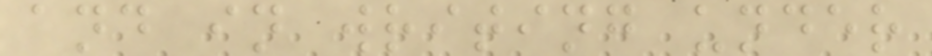and in writing under
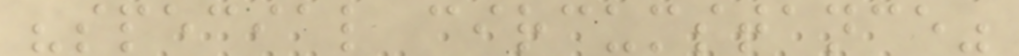"special circumstance"
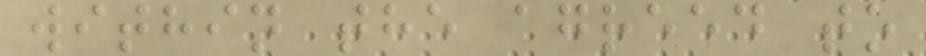within the agreed to
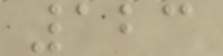123
